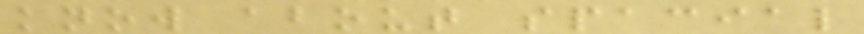know about spacial
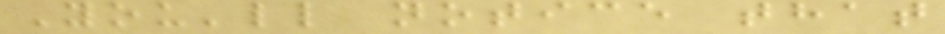You'll notice that
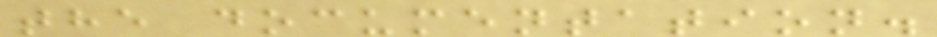the documentation.
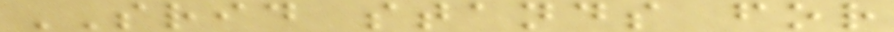SRID stands for
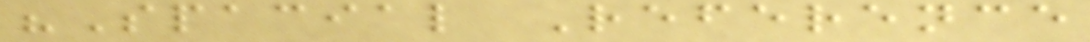"Spacial Reference
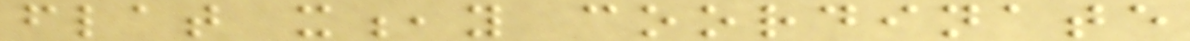flat x,y coordinate
